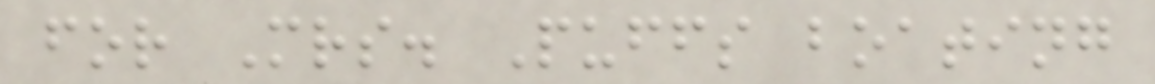for Mrs. Puffs boating
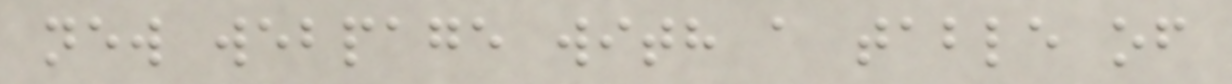new webpage with a table of
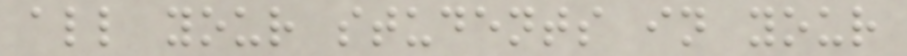all your students in your
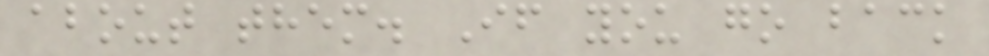about them. If you go back
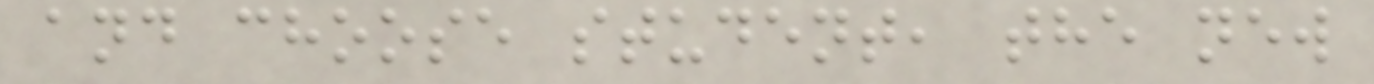and choose student, the new
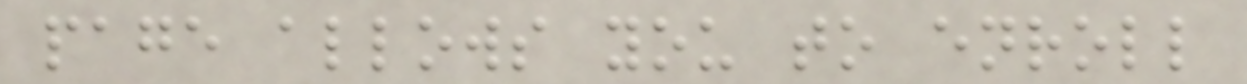page allows you to enroll
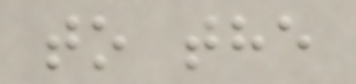to the
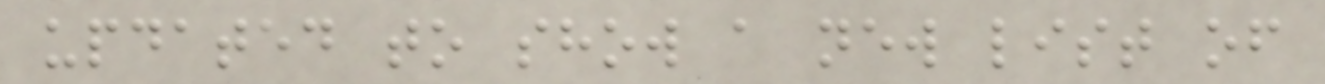updated to show a new list of
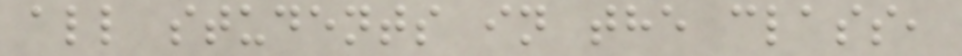all students in the class,
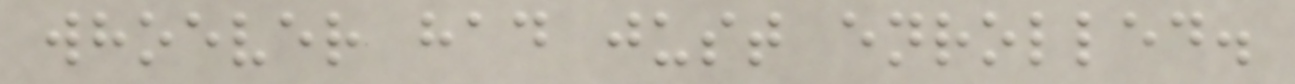whoever had just enrolled.
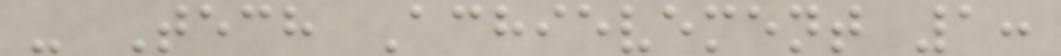- Tech Achievement 1:
